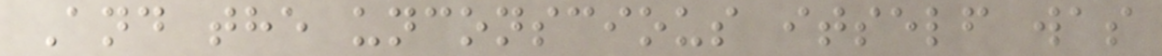And the unconscious itself was
